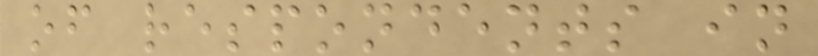of respondents in
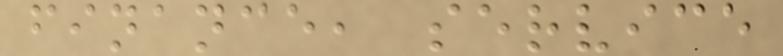finance, service
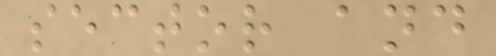sector and
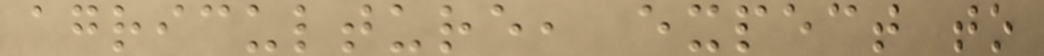agriculture, expect to
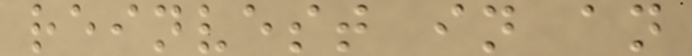reinvest in an
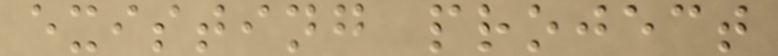existing project
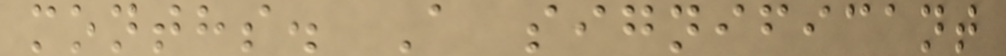months. A significant
